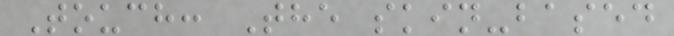Touch: The skin-based
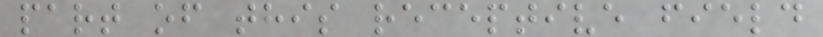part of this receptive field
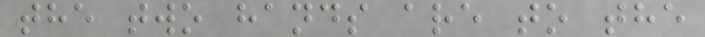the two hands are to the
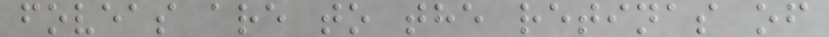foveas are to the retinas of
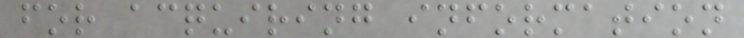for acquiring information
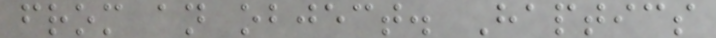from an object. Haptics
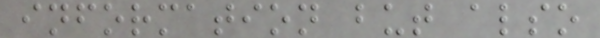information but also
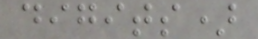digits)
